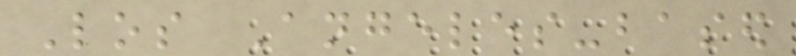Los Angeles-based
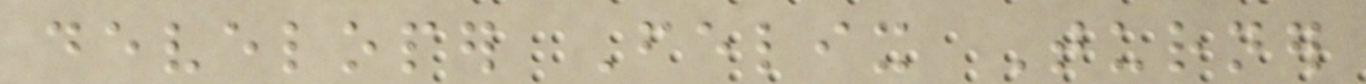developer Felix Turner
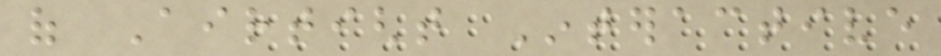of Airtight Interactive
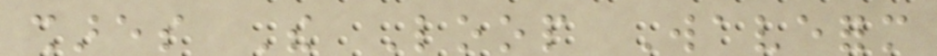shares The Loop Waveform
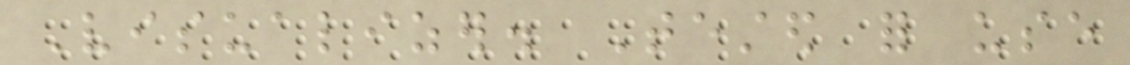Visualizer. Tested for use
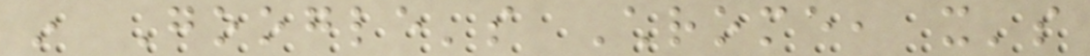in Google's Chrome, it's
